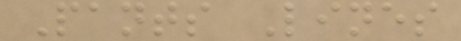Pants Lines
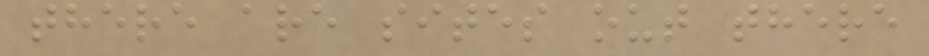there are sites out there
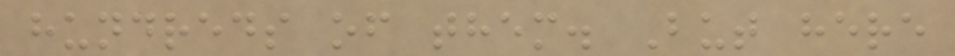hundreds of them. But here
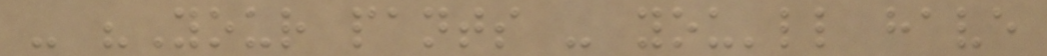- "Your pants - you'll have
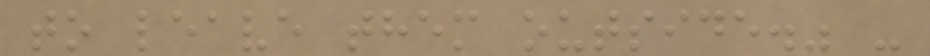to leave them outside." -
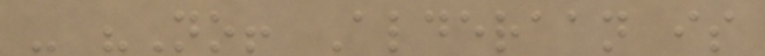- "No! Alderaan is
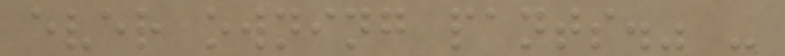ever owning pants." -
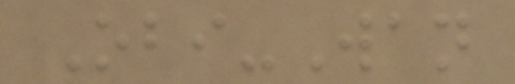Obi-Wan
